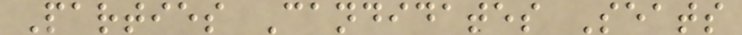Parties Candidates Seats
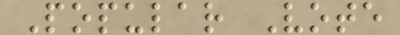Popular Vote
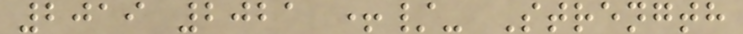2019 2021 +/- Strength
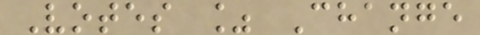Votes % Change
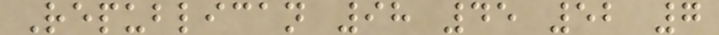Republican 98 45 52 7
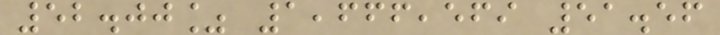52.00% 1,666,569 51.56
